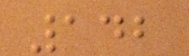142
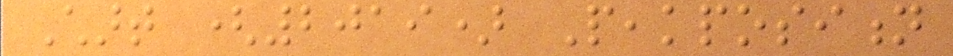Chart (2019) Peakposition
